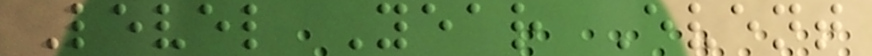Level Year Event
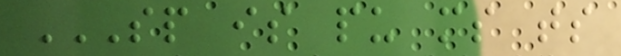SP IS PU MS TS
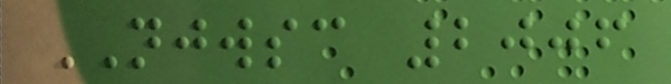NJWSC 2006
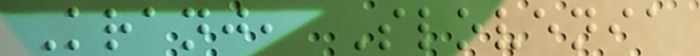Kranj, Slovenia
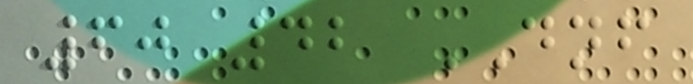60 42 DNF
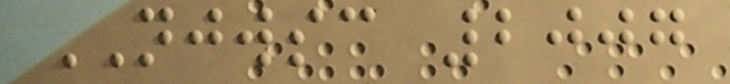NJWSC 2007
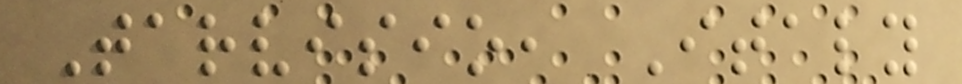Tarvisio, Italy
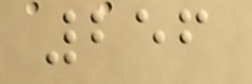256
